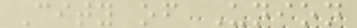City of Union
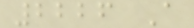2226 A
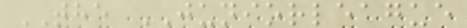THE JUNIORLEAGUE
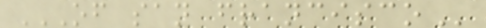OF SAN FRANCISCO
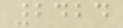2424
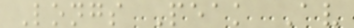Longs Peak Av
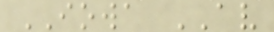IOWA AV
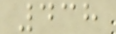438
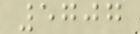5707
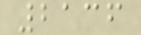2136
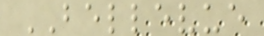BELLEVUE
